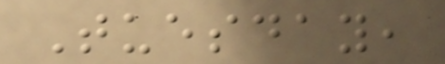Tuesday,
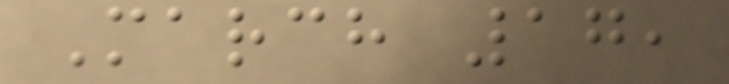March 17,
